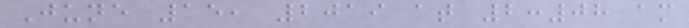June 15, 2019 at 2:08 am
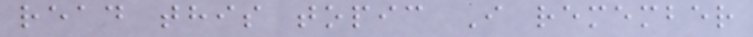read this topic I remember
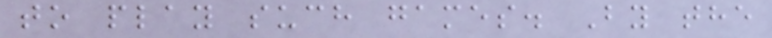to play such games. By the
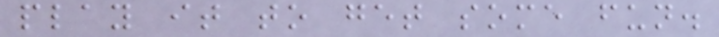play it to get some fun.
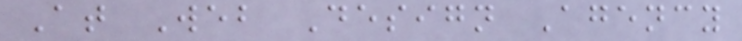At Web Design Agency
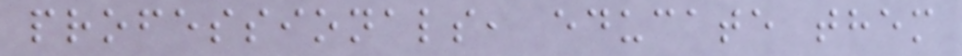professionals, educate them
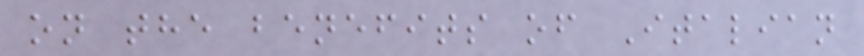on the benefits of Italian
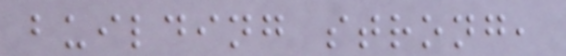building strong,
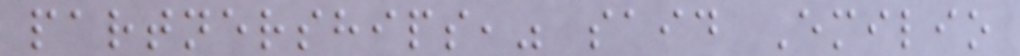partnerships," said Emilio
